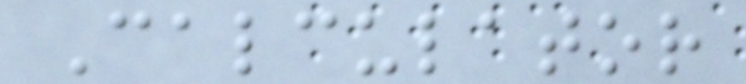Calculator
